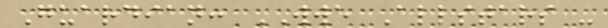Guardian: WWE Allstars -
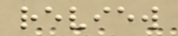review
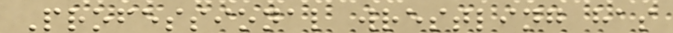Professional wrestling has
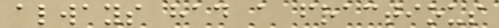always had a fractious
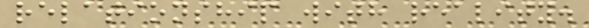relationship with reality.
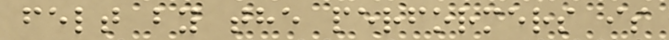felt by the performers is
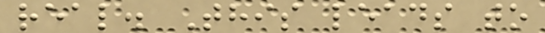real. This leads to
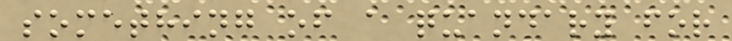something of a quandary for
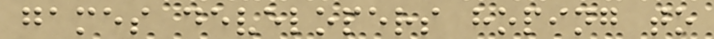games developers hoping to
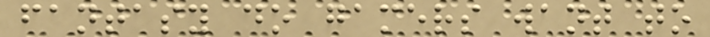fantasy do gamers want to
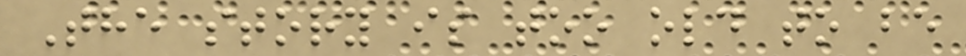The story is too old to be
